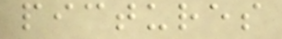pictures
